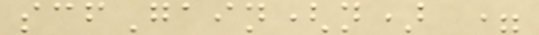scfGain(n) =
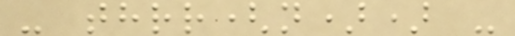- thrr(n)) -
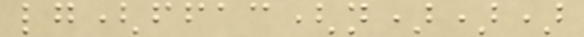lg(ffac(n)))
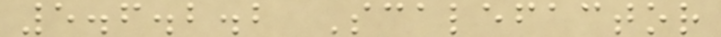5.6.2.2 Scalefactor
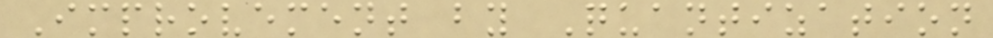Improvement by Quantization
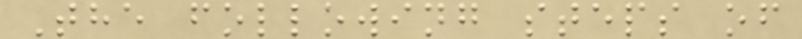The following steps of
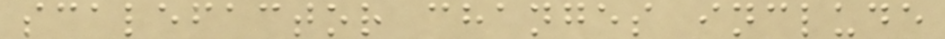scalefactor changes include
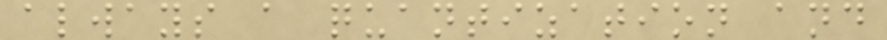always a quantization and
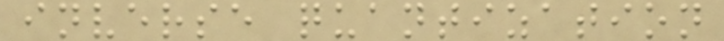inverse quantization
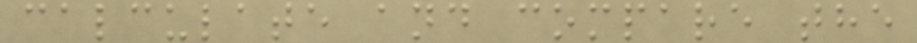calculate and compare the
